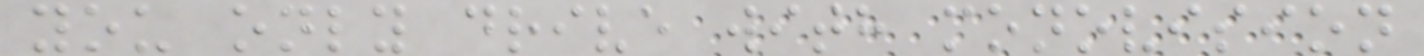you only drive with monovision
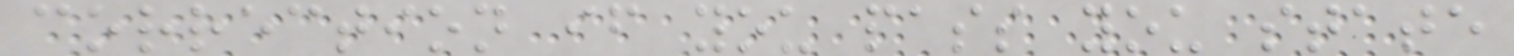correction if you pass you state
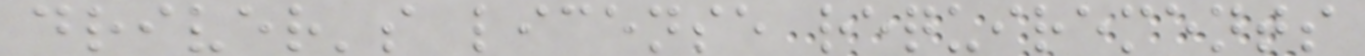driver's license requirements
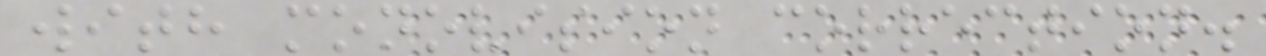with monovision correction.
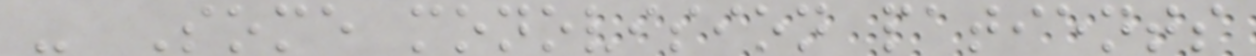- Some monovision patients
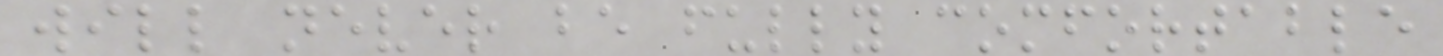will never be fully comfortable
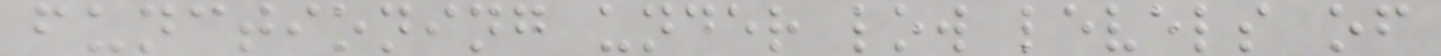functioning under low levels of
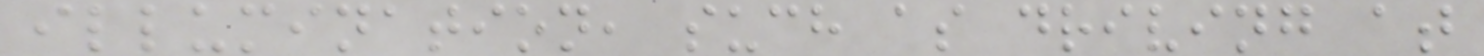illumination, such as driving at
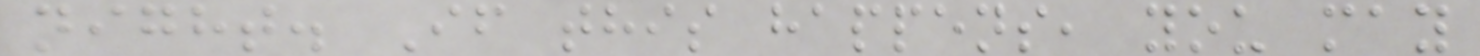night. If this happens, you may
